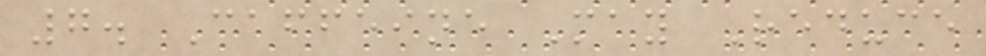7. Caffeine May Reduce
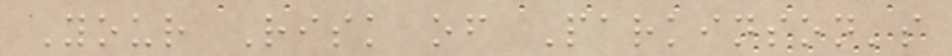Your Risk of Parkinson's
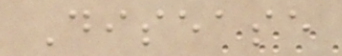Disease
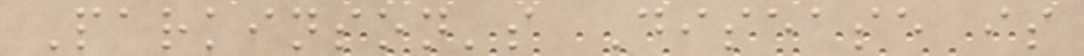Parkinson's Disease is
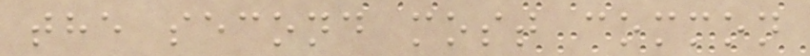the second most common
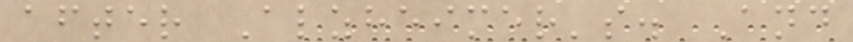after Alzheimer's. And
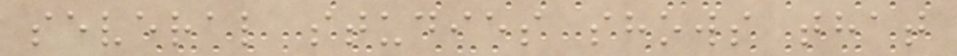several studies shows that
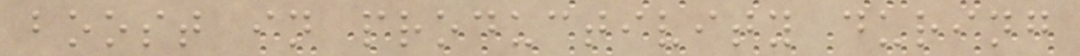boost in productivity during
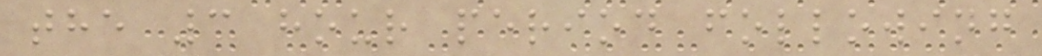the 3 hour period following
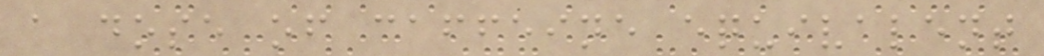a dose of caffeine equivalent
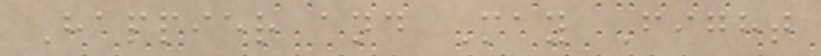Happier and May Fight
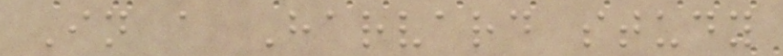In a Harvard study
